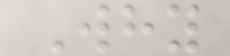Why
